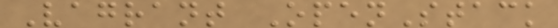Vagrant OpenStack
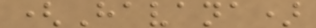(Havana)
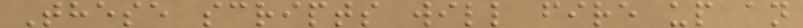These scripts will fire up an
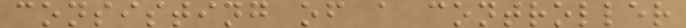consisting of a controller
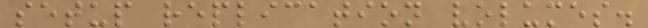setup replication volumes.
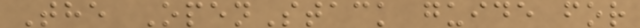The OpenStack guide for
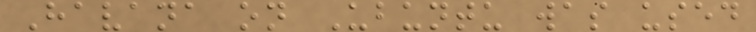Havana on Ubuntu was used
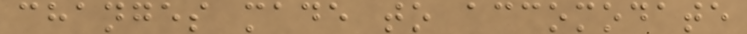changes made to accomodate
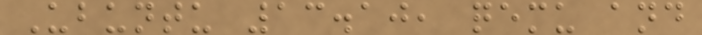Ubuntu 13.10, qemu and
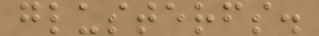glusterfs.
